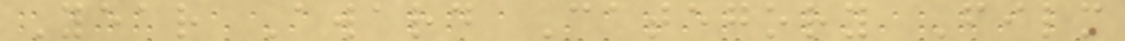Year Award Category Film
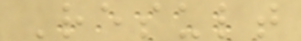Result
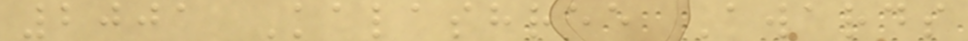2001 Kalashree Awards
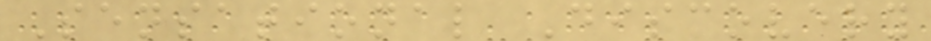Sensational Discovery
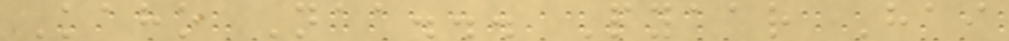Kaho Naa... Pyaar Hai
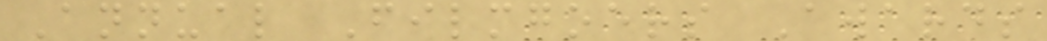Annual Filmgoers Awards
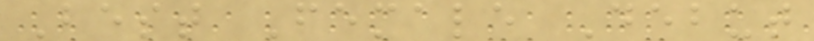Best Female Debut
